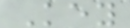Key
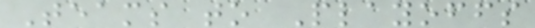Teams to Playoffs
